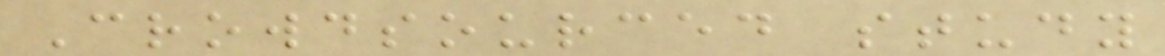Crowdsourced study
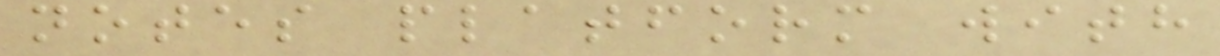notes platform with
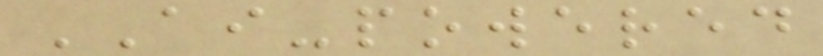AI-powered
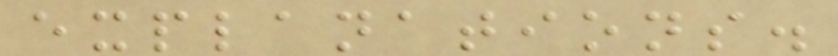explanations.
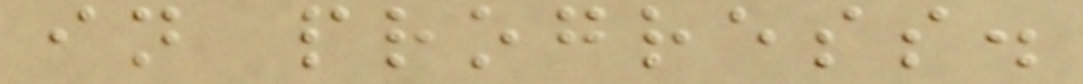in progress.
